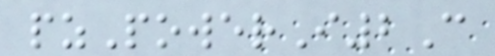pzPowerI2C
